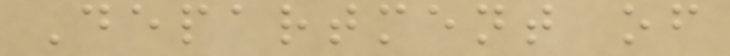Department of
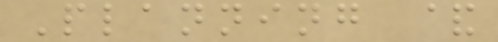Planning &
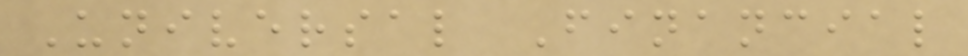Universal Financial
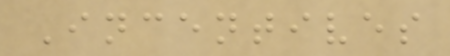Incentives
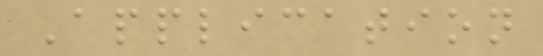Application
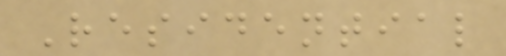Residential
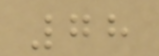78
